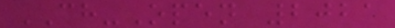CH-Open 2021
